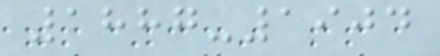1887-1904
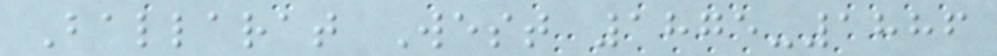Ballarat West 1875-1886
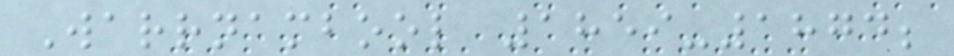Warrnambool 1859-1874;
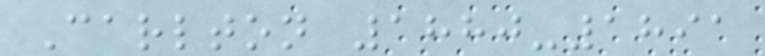Carlton 1880-1891
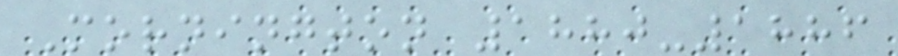Mornington 1880-1886
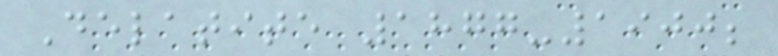Delatite 1877-1900;
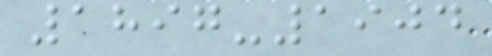1897-1904
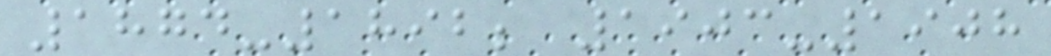1874-1892; 1903-1908
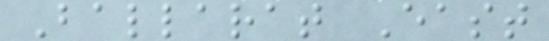Ballarat East
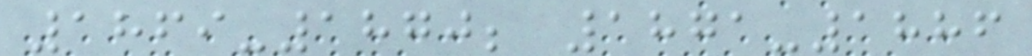1869-1870; 1871-1886
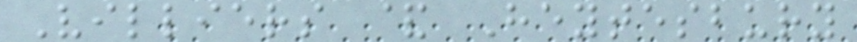Villiers & Heytesbury
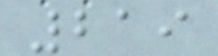219
